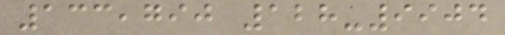133,790 128-9904
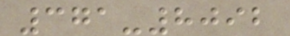371-8092
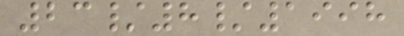23/8/1998
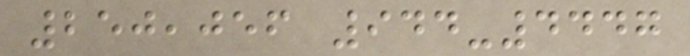250,056 944-4447
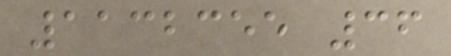1132355 36
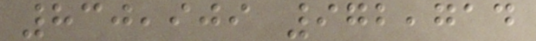830,909 972,714
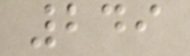249
